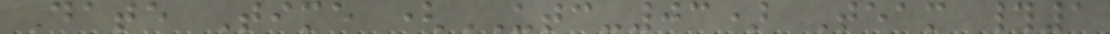Date Time (UTC-03) Team #1
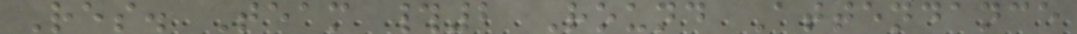Res. Team #2 Round Attendance
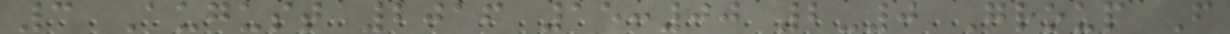3 August 2016 15:00 2-0 Group F
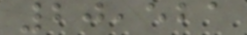20,521
